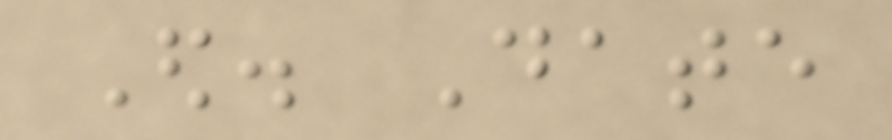Ed. Date
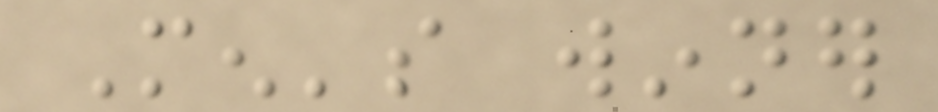Men's winner
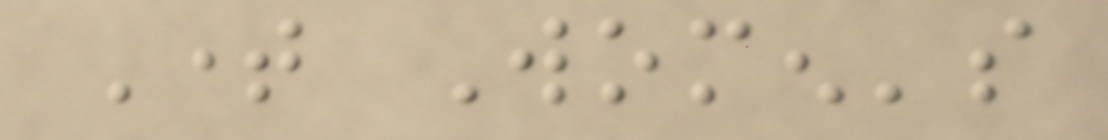Time Women's
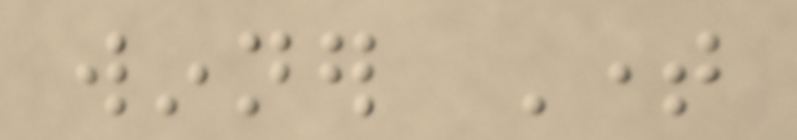winner Time
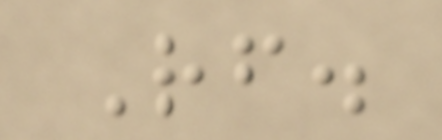Rf.
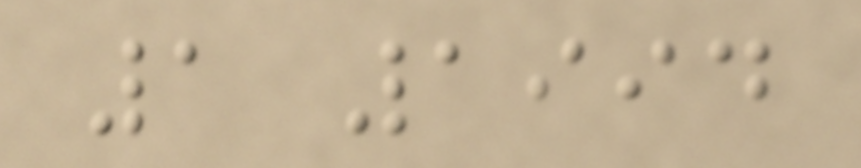1 1994
